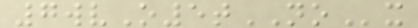7wvO5tNOx
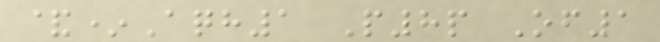&*Aqh1 P8p Of1
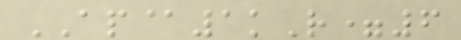AP@1kR=6
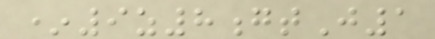*9z8gtJ1
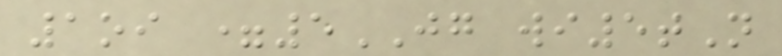1oi =5JG wi5tN
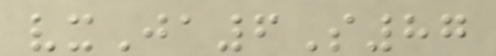vxJa6S87
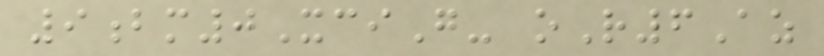9bm0XciG- oR6Az
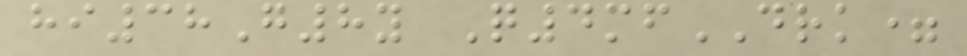hi38G8y Q4mfDRK=
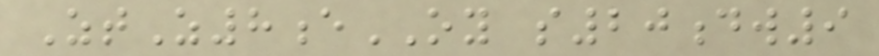ZtZ8eOY s20dw9
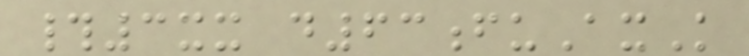#3xx d63fuAxK
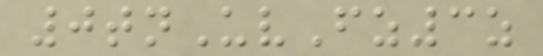0tnUvFz3z
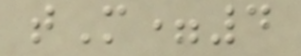tM=4
